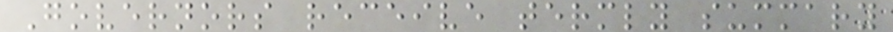Governors receive termly summary
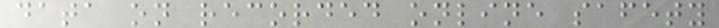data on recorded online safety
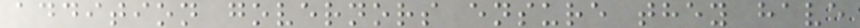addition governors ensure they have
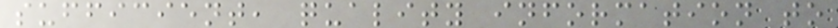sufficient, quality information to
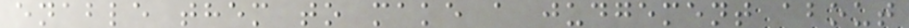enable them to make a judgement about
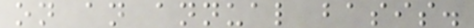on an annual basis.
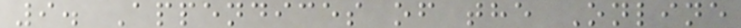9. Appendices of the Online
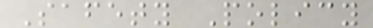Safety Policy
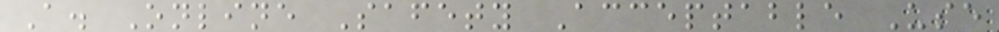A. Online Safety Acceptable Use
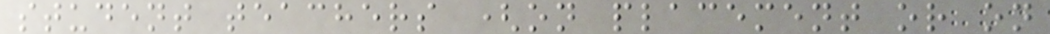student teachers (on placement or on
